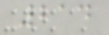214
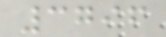3796
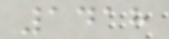1418
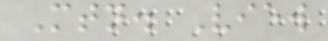Mtn. View
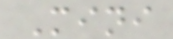Mini
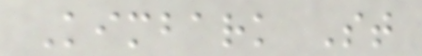Kimbark St
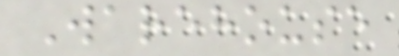Warehouse
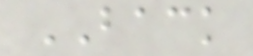BACK
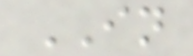IN
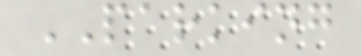PARKING
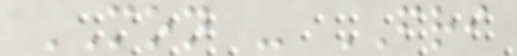MON - FRI
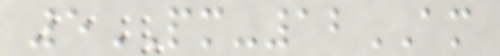5PM-12AM
